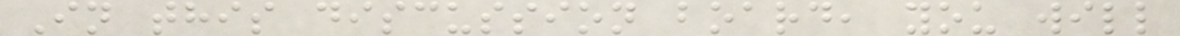In this discussion board, you will
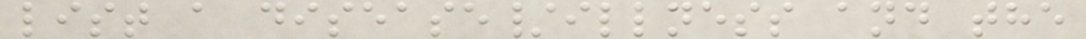list a disease/illness and the
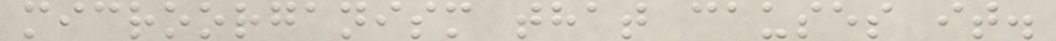microorganism that causes it.
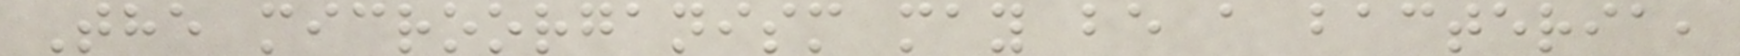The microorganism may be a bacteria,
